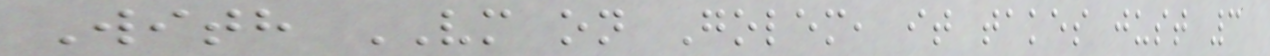With VM on Golem, it takes just 3
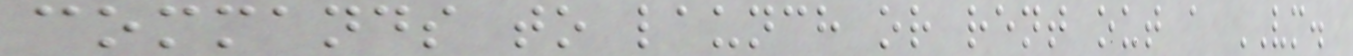commands to launch or rent out a VM.
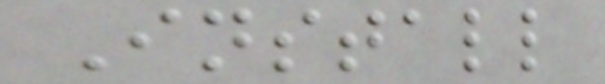Install
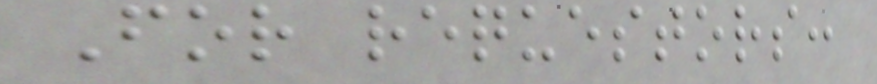For requestors:
